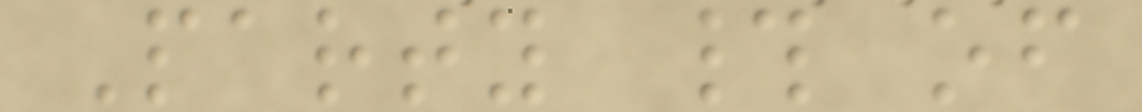Party # of
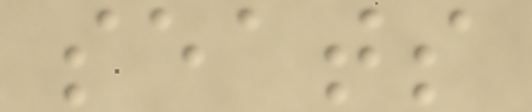seats
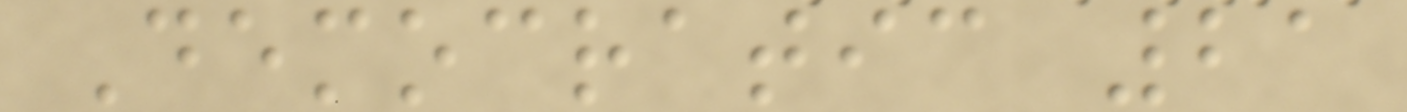Democratic 21
